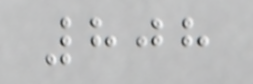808
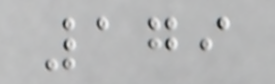179
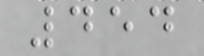454
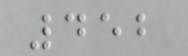452
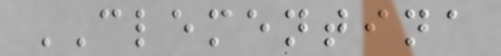CLEMENTINA
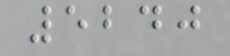5240
